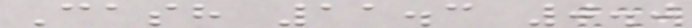Cash 11.3 0.0
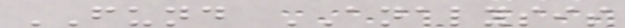FUND ANALYSIS
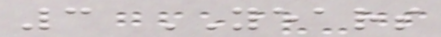3 YEARS
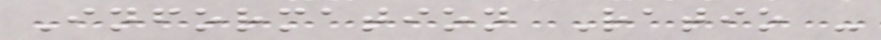Information Ratio -
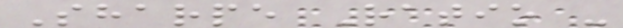Sharpe Ratio -
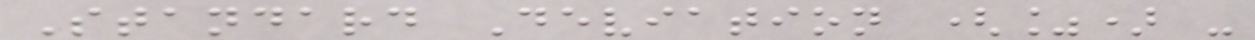Standard Deviation (%) -
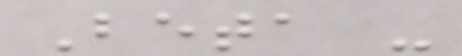Beta -
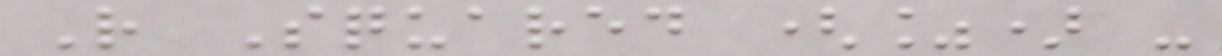R Squared (%) -
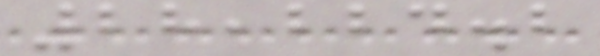28,224.2
